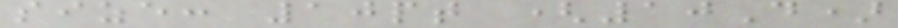size: 10pt (10D)
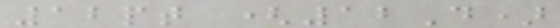12pt (12D)
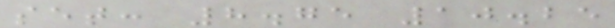set: 8.75 10.25
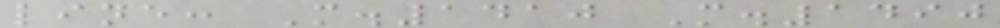line: M.1410 M.1490
